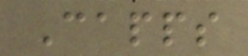Capps
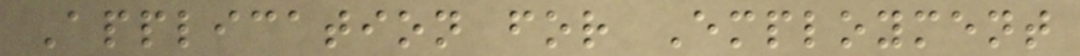Application for Employment
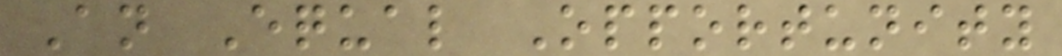An Equal Opportunity
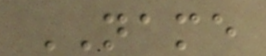NAME
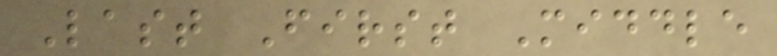Last First Middle
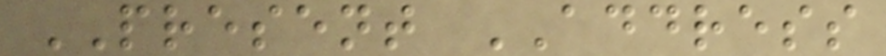PRESENT ADDRESS
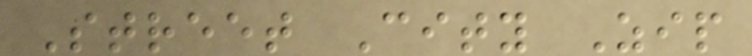Street City Zip
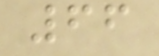66
